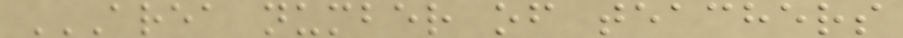AREA NUMBER OF TEACHERS
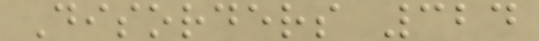Disorders 324
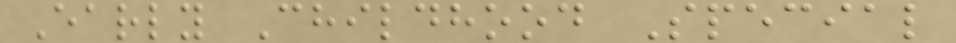Early Childhood Special
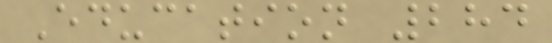Education 284
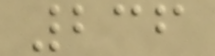236
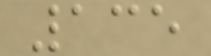135
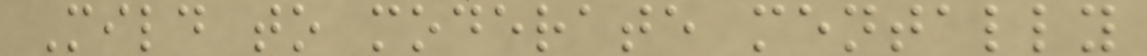Mild to moderate mentally
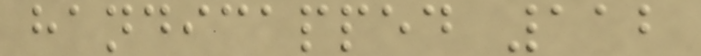handicapped 112
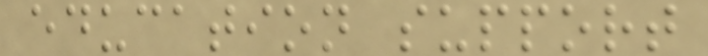education support
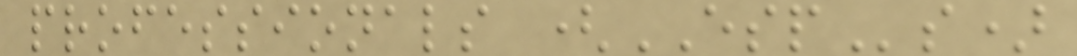professionals (ESPs)
